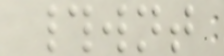#wnt
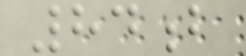84b
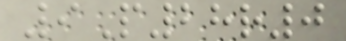9P28r0
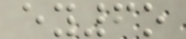ey6o
